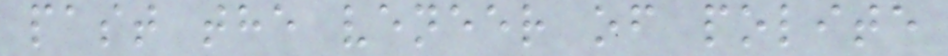past the veneer of polite
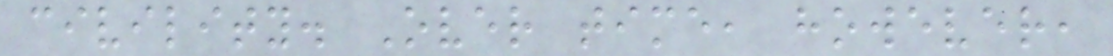civility. Over time, however,
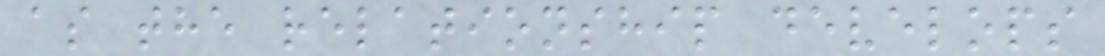as the relationship develops
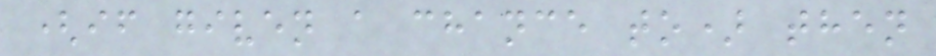(if given a chance to) then
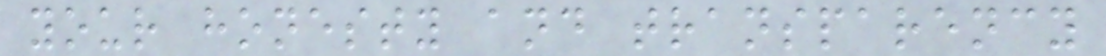your honesty and transparency
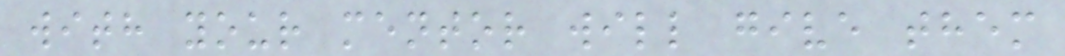with your mentor will give them
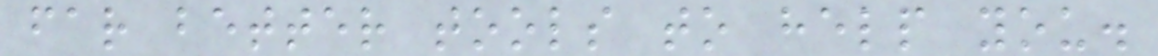far better tools to help you.
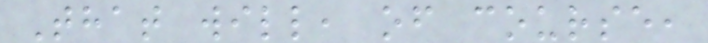That will, of course,
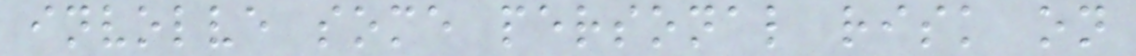involve some personal risk on
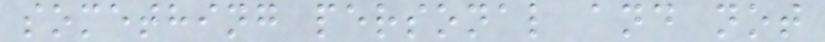something personal and not
